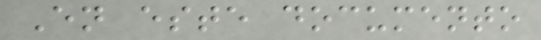En este documento
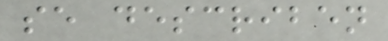se describen
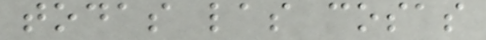todas las cosas
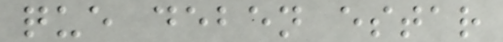que deben estar
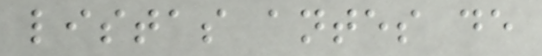listas antes de
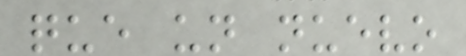que un nuevo
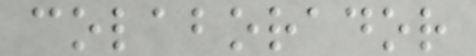colaborador
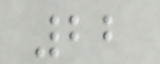22
